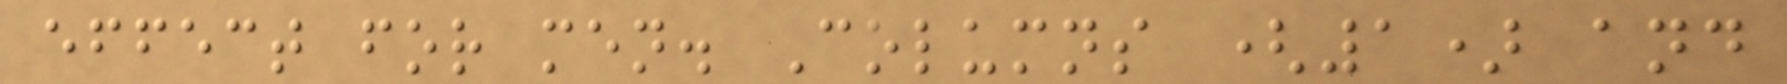effect for men. Columns (1) and
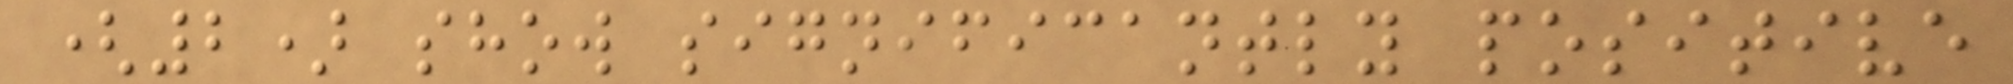(2) show significantly positive
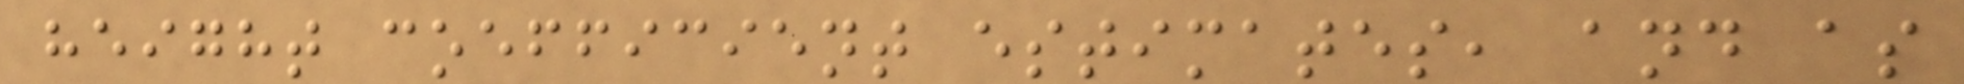height coefficient estimates, and as
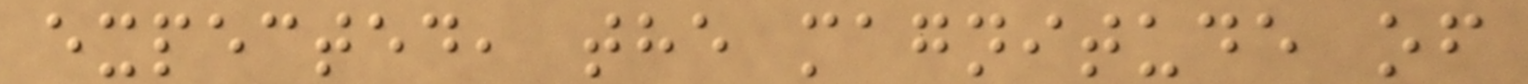expected, the magnitude of
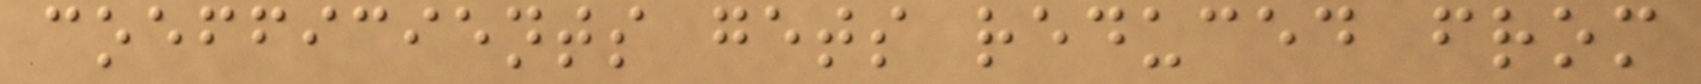coefficients gets reduced from
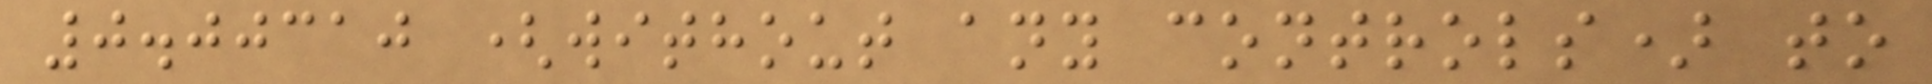0.00310 (without any controls) to
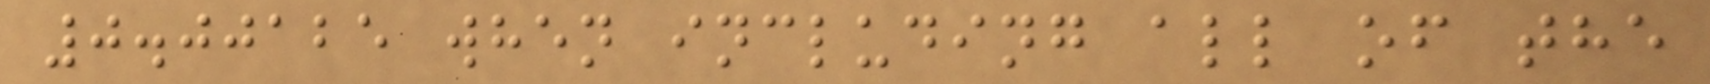0.00125 when including all of the
